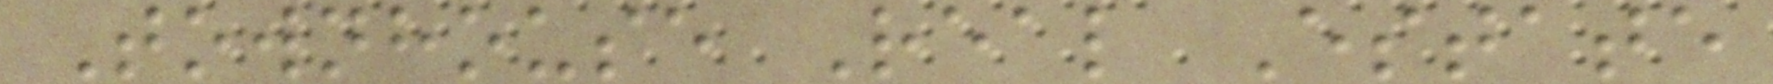Townhouse Real Estate
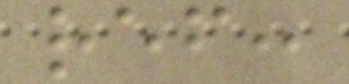ref:
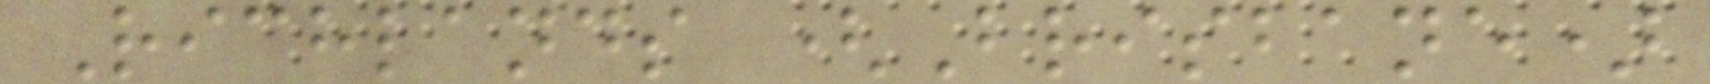Richlands (Brisbane)
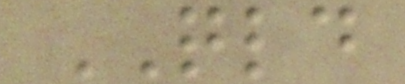QLD
